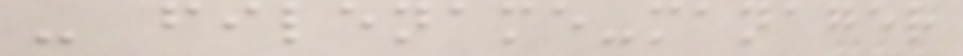- filename-manager
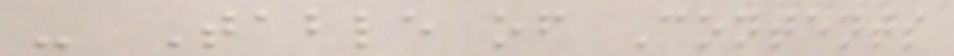- Table of Contents
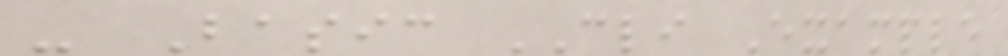- Basic CLI Example
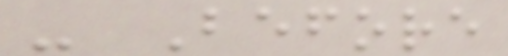- Before
